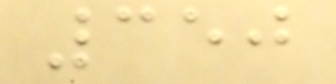350
